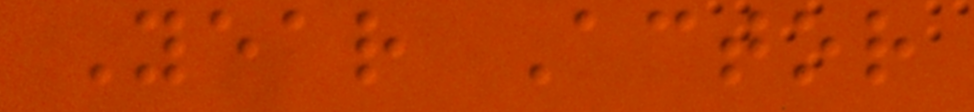Year Actor
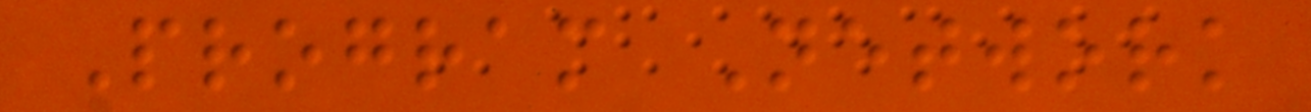Program Network
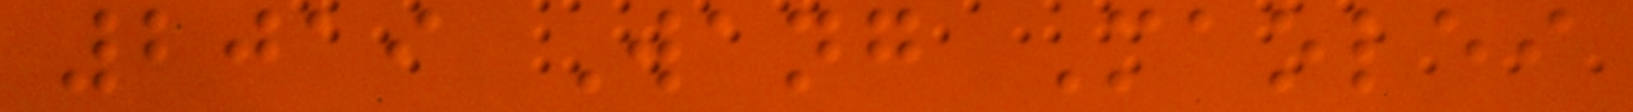2019 Wang Maolei
